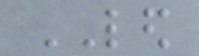LED
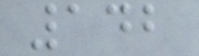142
